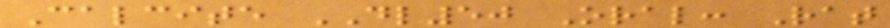Calcite DL50 Oral: Rat
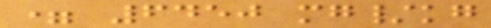= 6450 mg/kg
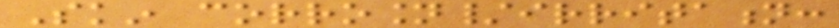Skin corrosion/irritation:
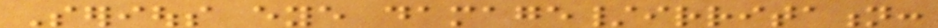Serious eye damage/irritation:
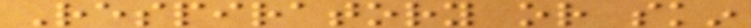Respiratory or skin
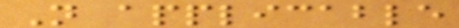Not applicable
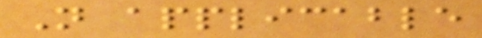Not applicable
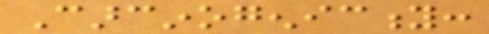Carcinogenicity:
